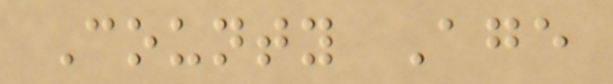County Age
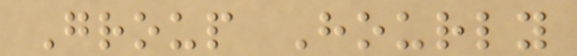Group Hourly
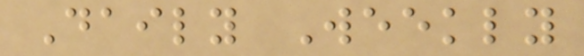Daily Weekly
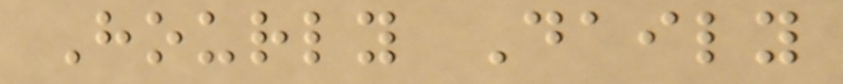Hourly Daily
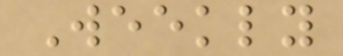Weekly
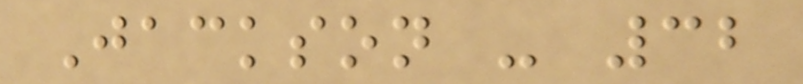Jackson - 32
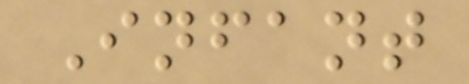Infant
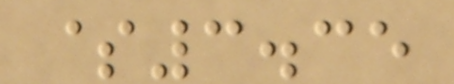$3.35
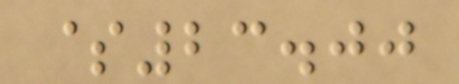$23.00
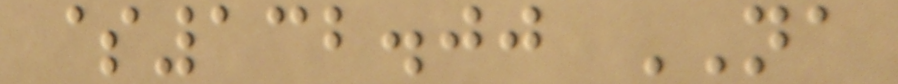$132.00 NA
